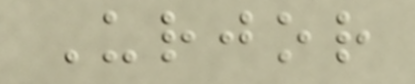Urjor
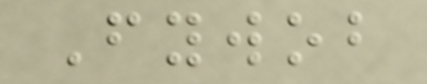Fywob
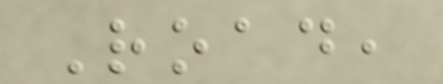Road,
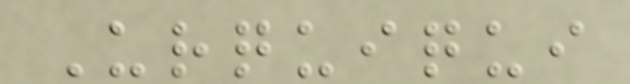Urquiqui
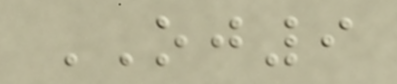OJ9
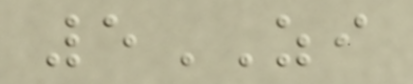5ZI
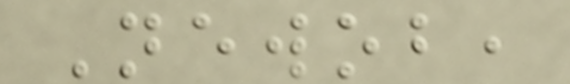Newob,
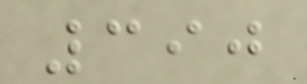390
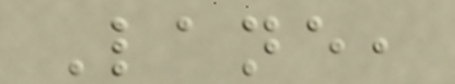Lane,
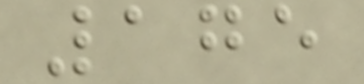175
